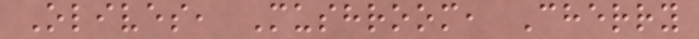Olives, Mushroom, Cherry
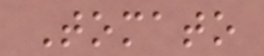Tomato
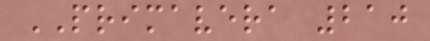PRIMAVERA 210
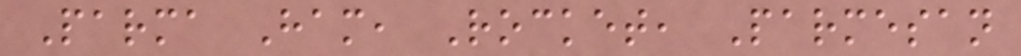Parma Ham, Rocket, Parmesan
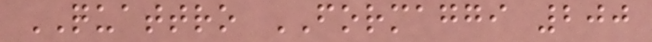QUATTRO FORMAGGI 200
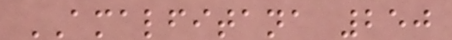AMALFITANA 250
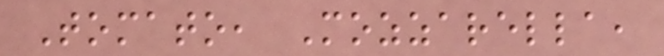Tomato, Mozzarella,
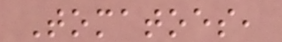Tomatoes,
